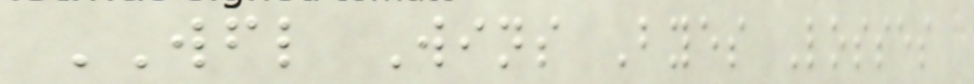WFL Wins Byes Losses
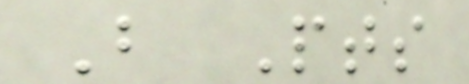B Pts
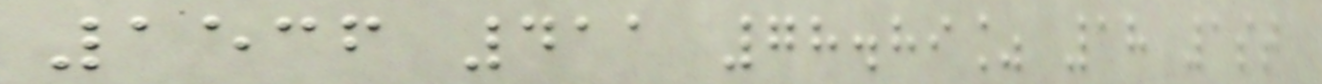1536 411 78.89% 18 1st
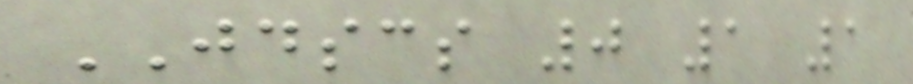JDSCS 0 1 1
